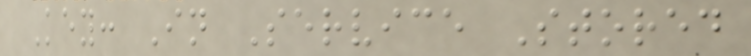Key: In Service Stored
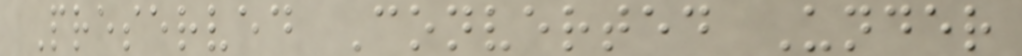Preserved Converted Under
